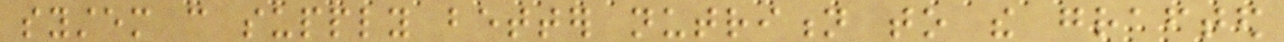system can supply better nutrition to the grafted
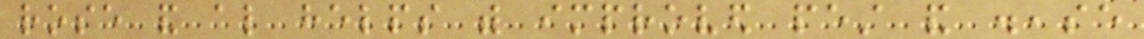rose and also helps with improved pest and disease
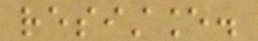resistance.
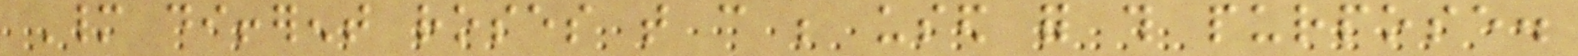Many different roses that can be used for this purpose.
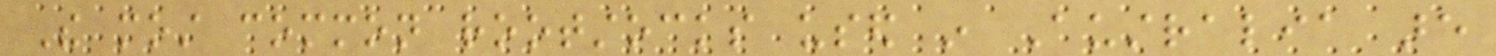The most common rootstocks used in Australia are
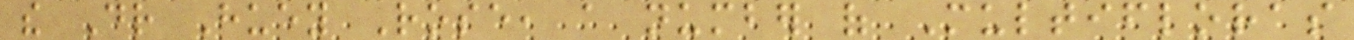the Dr Huey Rose, a number of Multifloras
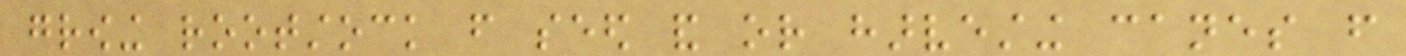growing rootstock from seed and or harvesting canes from
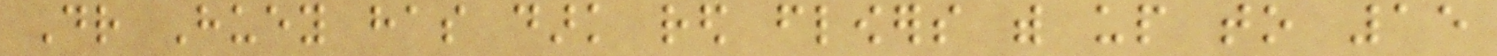Dr Huey has dark red flowers with up to 15
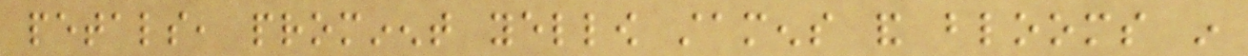petals, prominent yellow stamens and blooms in
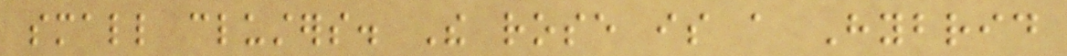small clusters. The rose is a Hybrid
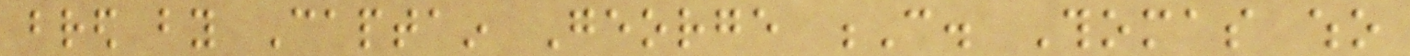bred by Captain George C. Thomas who
